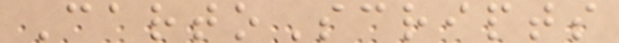CartoScripts
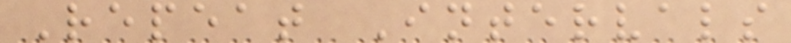Repeat Intervals
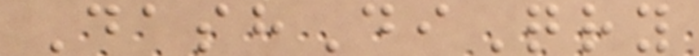DashDiQry
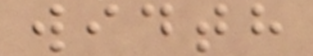width
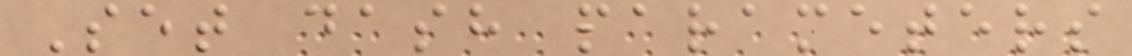Set dash parameters
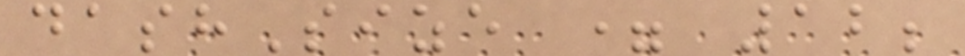dashSize = 12;
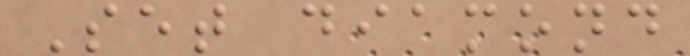Set diamond
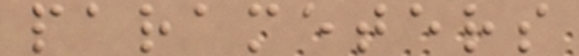parameters
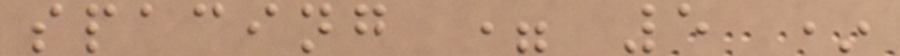spacing = 5 *
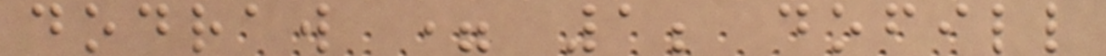dodraw = 1; dofill
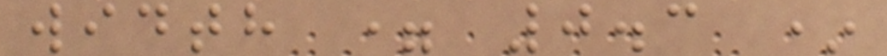width = 0.3 *
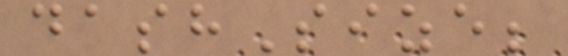dashSize;
